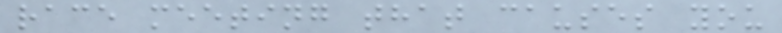race meeting that causes you
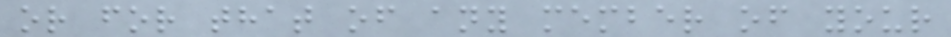or for that of any member of your
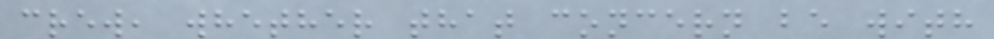crew, whether that concern be with
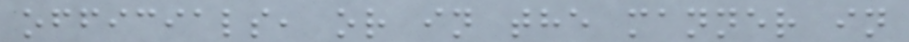officials, or in the manner in
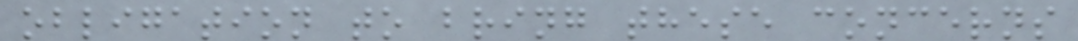obligation to bring these concerns
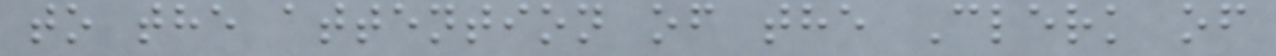to the attention of the Clerk of
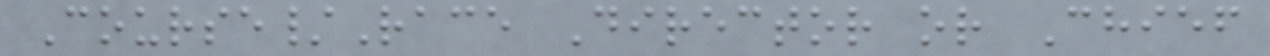Course/Race Director or Chief
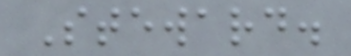Steward.
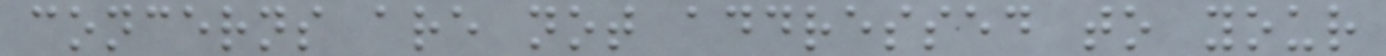concerns are not addressed to your
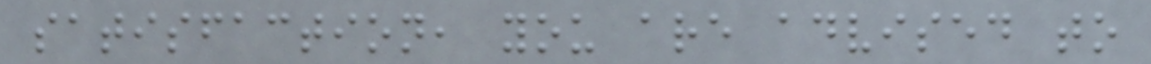satisfaction, you are advised to
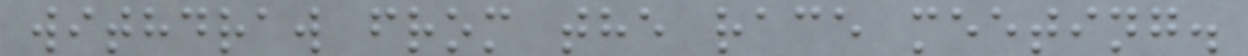withdraw from the race meeting.
